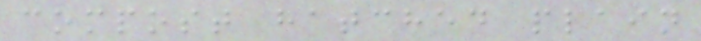compost hatched plain
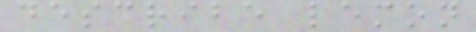describe lemon
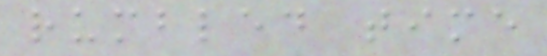rumbled time
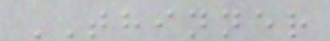THINNER
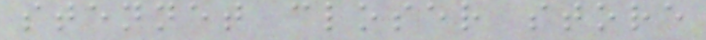stennet closer store
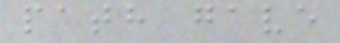path gave
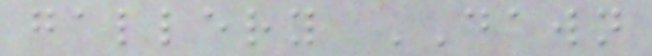gallery DAWN
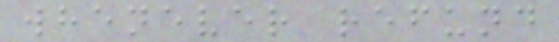whenever refund
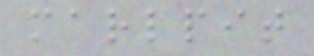marlpit
